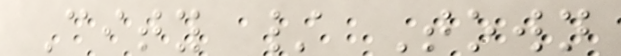City / Town
